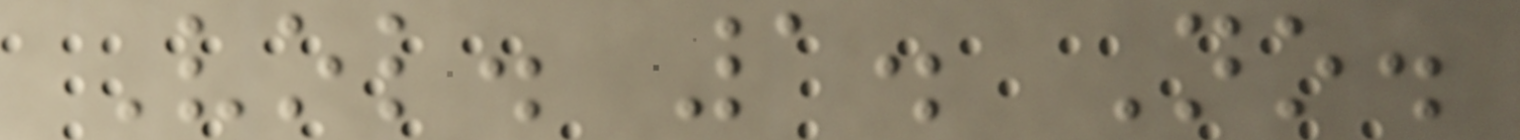Vol. 1. No.
